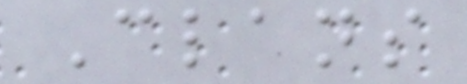Clans
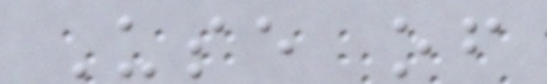Use of
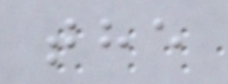the
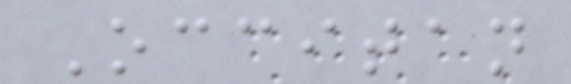Occitan
